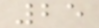25
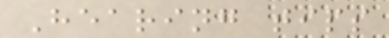Hearing tips
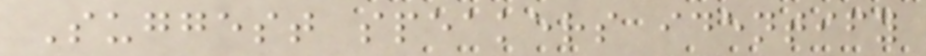Suggest speakers identify
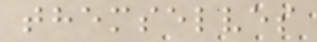themselves
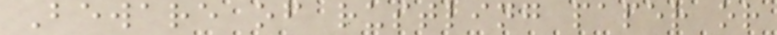Beware of rustling paper or
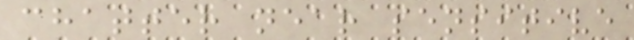chatter near sensitive
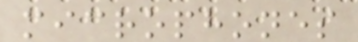microphones
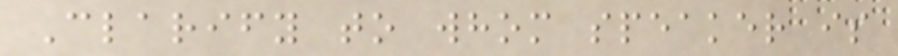Clarify to whom speaker is
